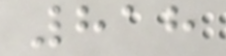818
